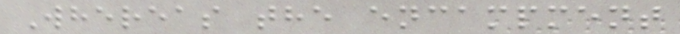Whereas the encampment
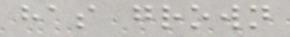has grown
